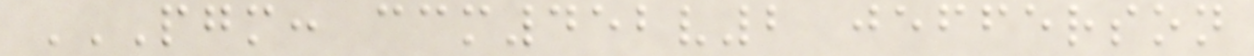PGM: CCM452V2 JEFFERSON
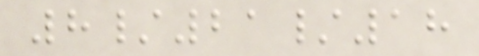8/21/18
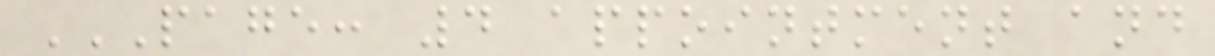PAGE: 4 APPOINTMENT AND
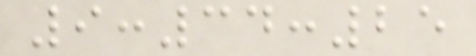9:34:25
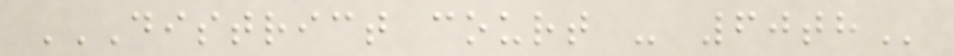DISTRICT COURT - 60TH
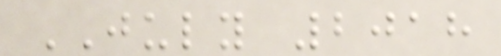JULY 2018
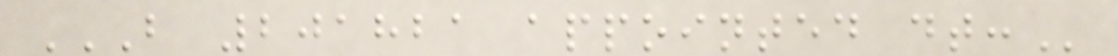B 201821 APPOINTED DT:
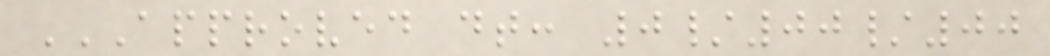APPROVED DT: 0/00/00
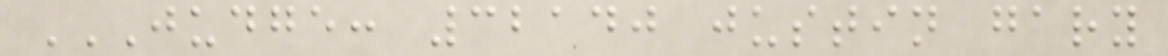JUDGE: 32140 JUSTIN GARY
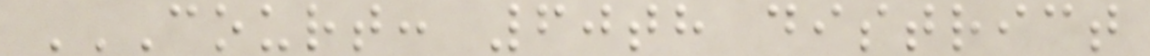COURT: 60TH DISTRICT
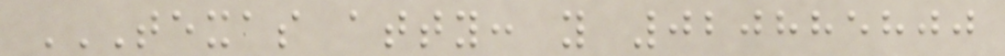TEXAS ATTY: Y 020885800
